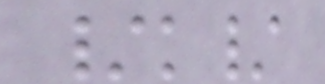/k/
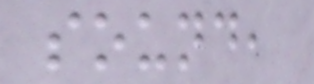sound,
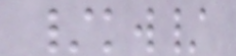/kw/
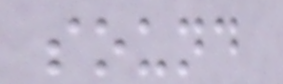sound
